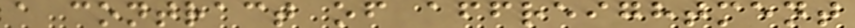a contract of affreightment
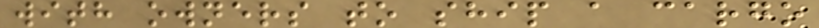with owners to ship a cargo
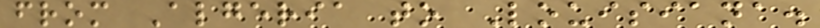from Algeria to Louisiana.
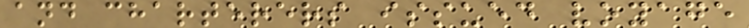and charterers issued voyage
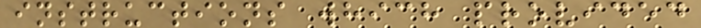instructions which provided
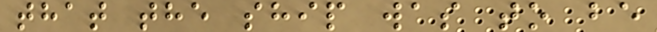that the ship was to be
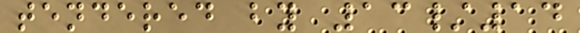tendered by 13/14
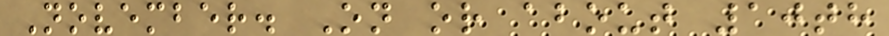November. On or about 10th
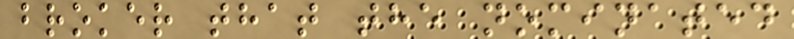broker that the nominated
